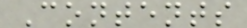Contents
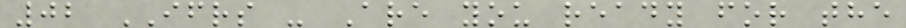02 IFRS - Are you ready for the
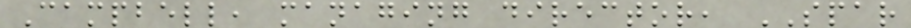Campbell, managing director, SPAR
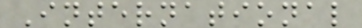International
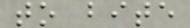to bite
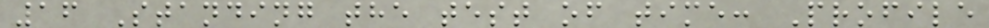16 Standing the test of time: Profile
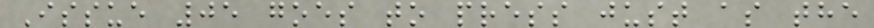Issue 05 goes to press just as the
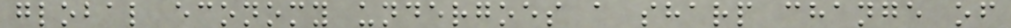global economy undergoes a sharp change of
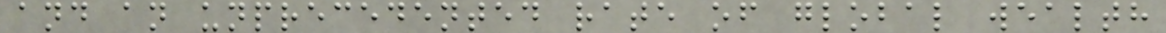and an unprecedented rate of global wealth
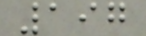197
